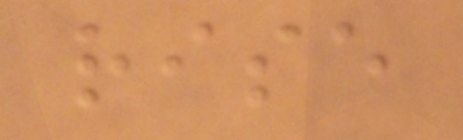rise
